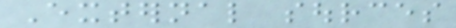External sources
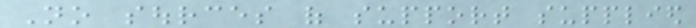No sources of support supplied
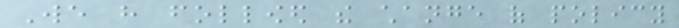We have followed the change of policy
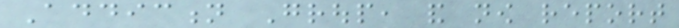Addiction Group, and now report
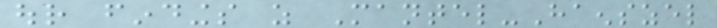our findings as Mantel-Haenszel
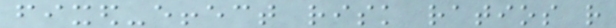fixed-effect risk ratios rather
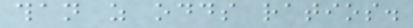than as odds ratios.
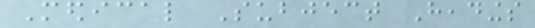Medical Subject Headings
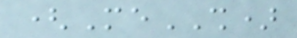(MeSH)
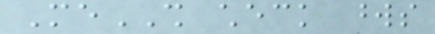MeSH check words
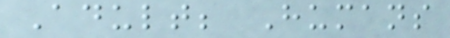Adult; Humans
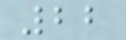22
